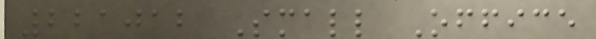221012 Small Office
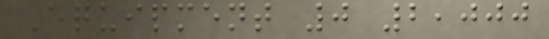Equipment 0 2,000
